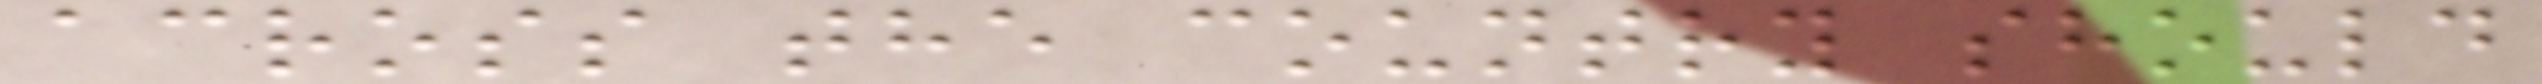across the country should
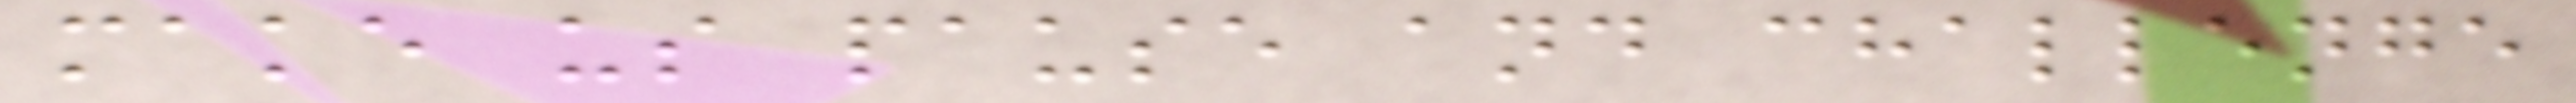make us pause and challenge
